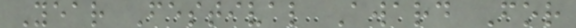Year Festival Award For
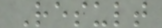Result
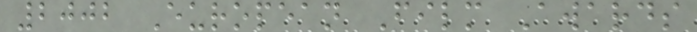2002 European Film Awards
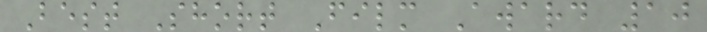Best Short Film Award 10
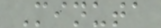Minuta
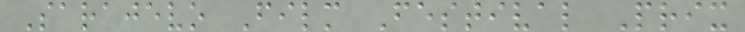Sarajevo Film Festival Prix
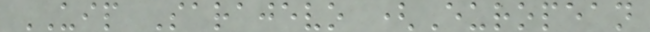UIP Sarajevo (European
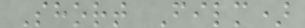Short Film)
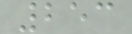253
